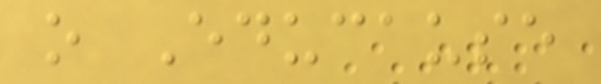o Educause
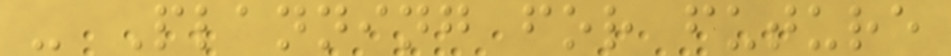- Planning for future
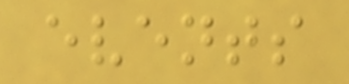events
